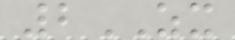2ZX
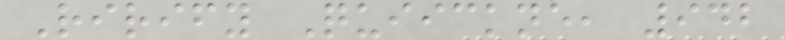Rirify Quiickne, 942
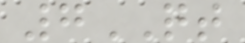7QT
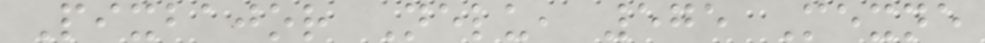Pixbajor Nelu, 575 Mexne
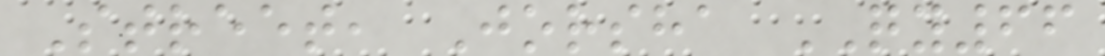Street, Jorsha QY66
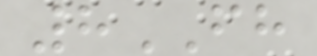8FH
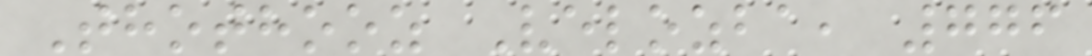Thothooz Velozba, 776
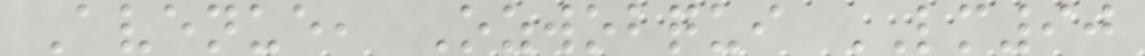Avenue, Ozwobqui LM90
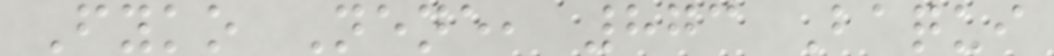Fyko Nene, 873 Baqui
